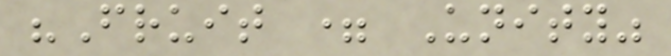"Fruit = Unity"
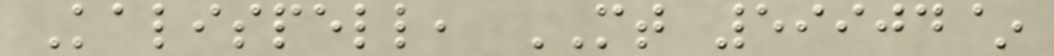Kalispell, MT 59904~
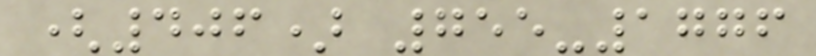(406) 755-1776
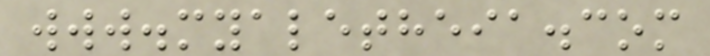www.myaletheia.com
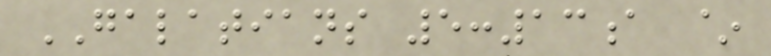GALATIANS 5:13a ~
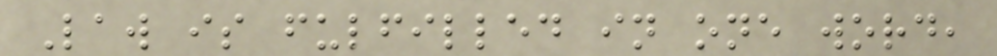Law is fulfilled in one word,
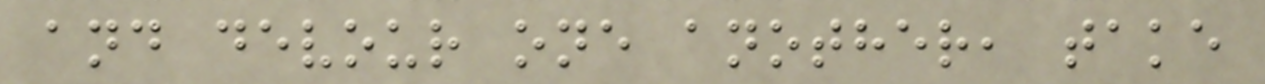and devour one another, take
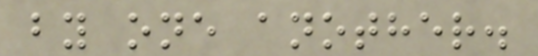by one another.
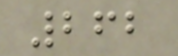262
